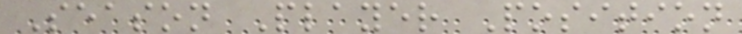Season Player Position
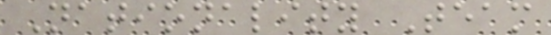Nationality Team
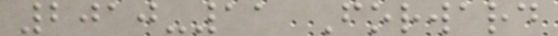2010-11 Forward
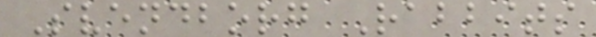Svendborg Rabbits
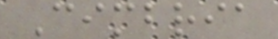Cimbria
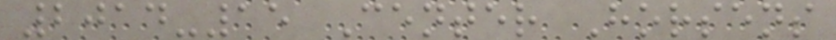2014-15 Center Horsens
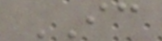IC
